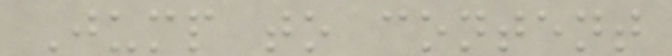Jump to content
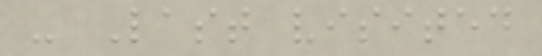- Last visited
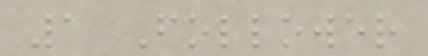1 Follower
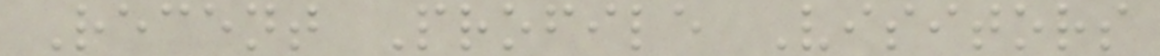Recent Profile Visitors
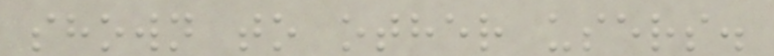shown to other users.
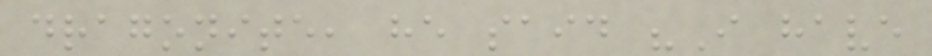dragonite, he said "I have
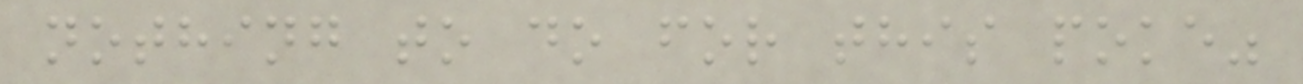nothing to do for this poke"
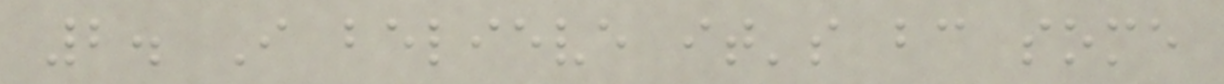2. I believe it's bc some
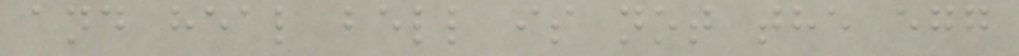and heal bell is not the egg
